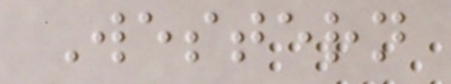Western
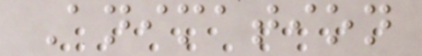Animation
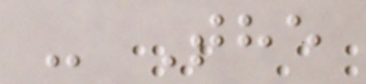- The
